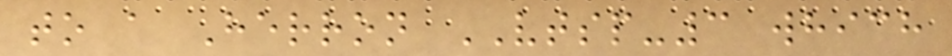to a Herron VTSP-3 which
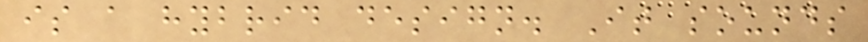is a hybrid design. It sounds
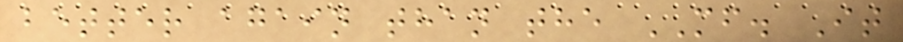better again than the MF. It
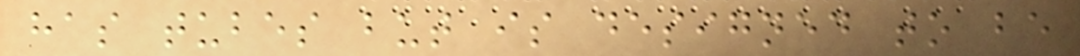has tubes but is designed to be
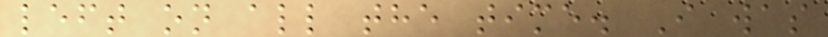left on all the time. I was
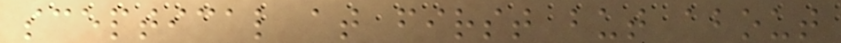sceptical at first but about
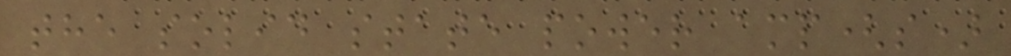the solid state power amp(s)
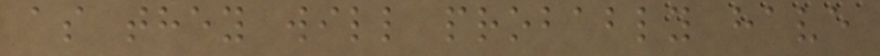as they will probably have
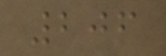206
